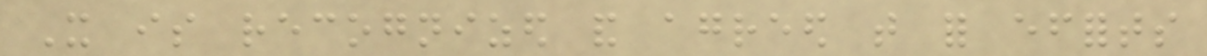It is recognized and agreed that for efforts
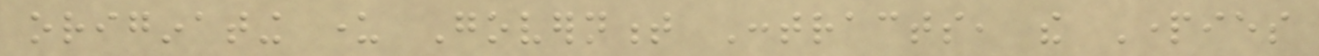originating under Government Contracts, the Parties
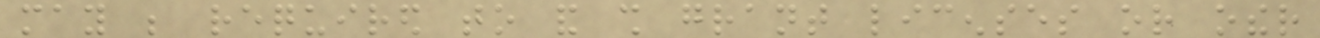may be required to and shall grant licenses or other
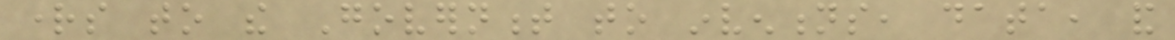rights to the Government to inventions, data, and
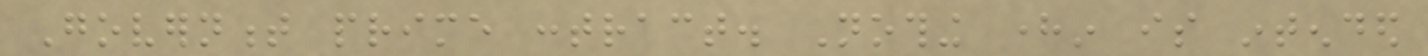Government prime contract. Nothing herein is intended
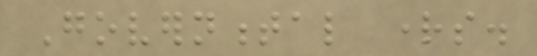Governmental rights.
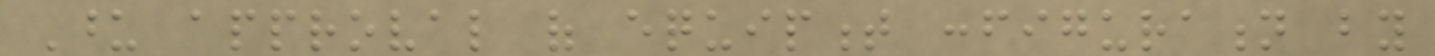Upon approval of equipment configuration by
